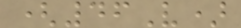(46V)
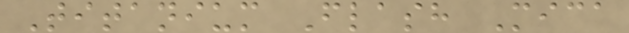Titanium Flash Mica
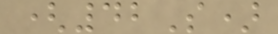(42S)
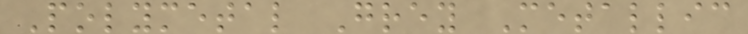Polymetal Grey Metallic
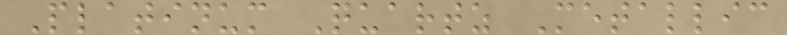Platinum Quartz Metallic
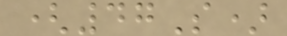(47S)
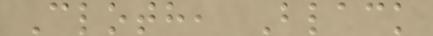Cloth, Black
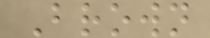Brown
